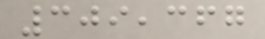309,367
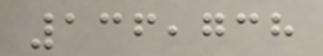136,738
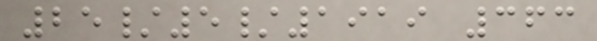25/5/1919 363
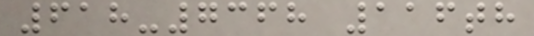618-7368 116th
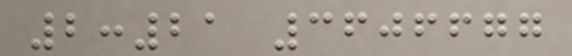2:21 3606677
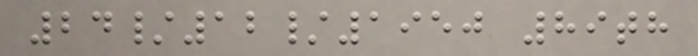24/12/1950 89th
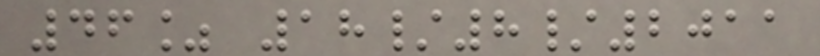46% 18/8/2011
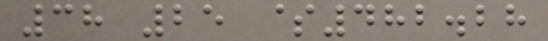38 25 $482.28
